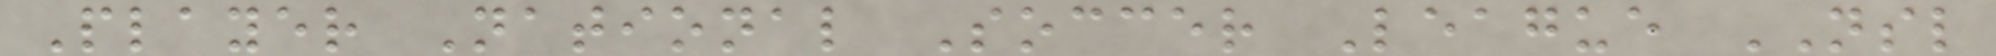Player National Soccer League NSL
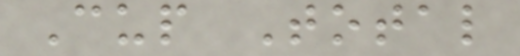Cup Total
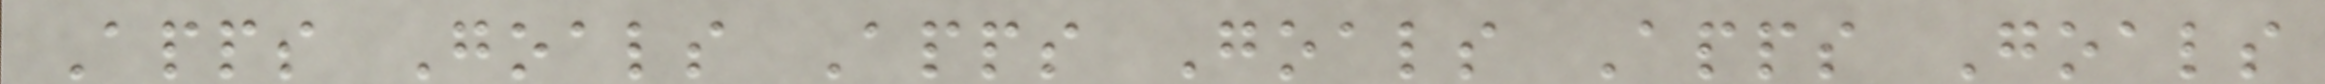Apps Goals Apps Goals Apps Goals
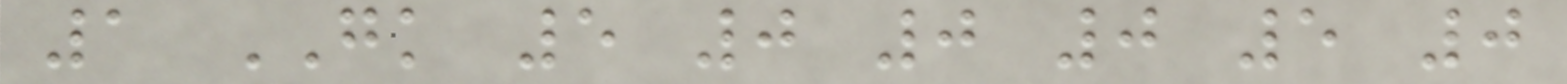1 GK 5 0 0 0 5 0
